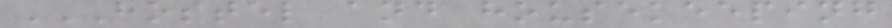HOSTEL AND HOUSEKEEPING
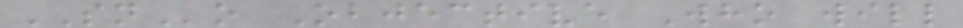SNo Objective Who will
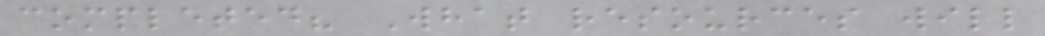completed? What resources will
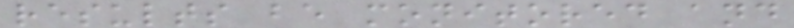results be monitored and
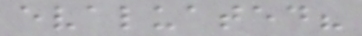evaluated?
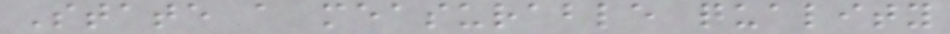State a measurable quality
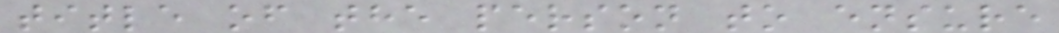title of the person to ensure
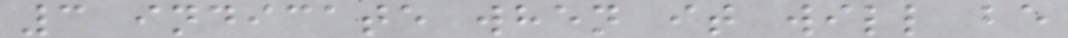3 indicate when it will be
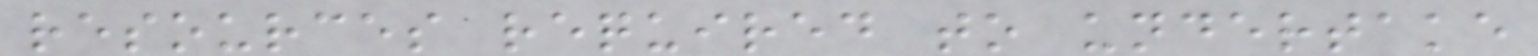resources required to undertake
